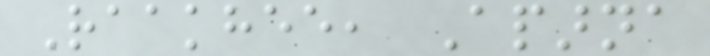Raakhee, Aparna
